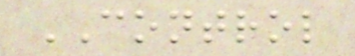CONTROL
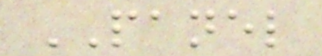PANEL
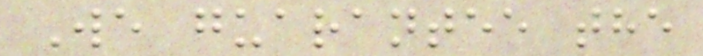We guarantee the
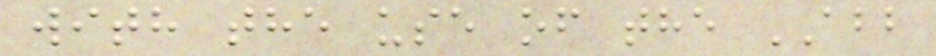with the use of the ABB
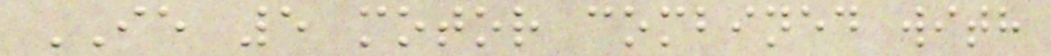IE 5 motor combined with
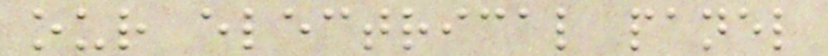our electrical panel
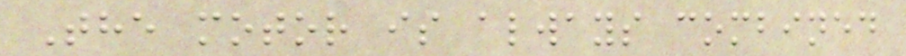The motor is always combined
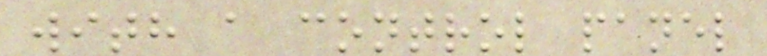with a control panel
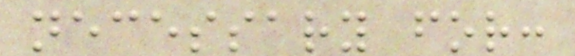necessary for:
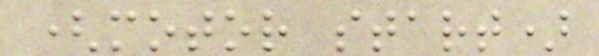(motor start)
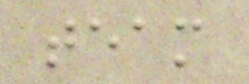team
